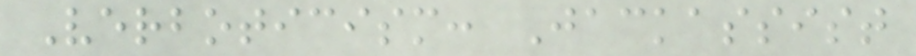Verboticism: Jackassist
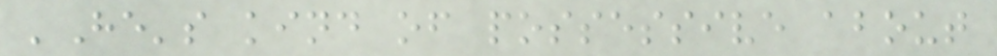'He's kind of possessive about
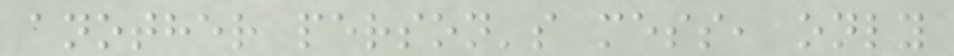another person's mess, only
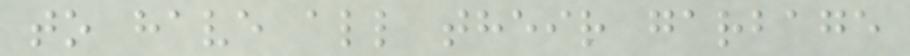to have all their garbage
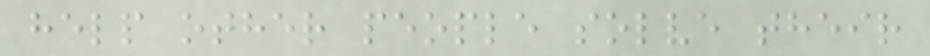help other people solve their
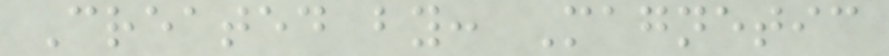Created by: Magnetic
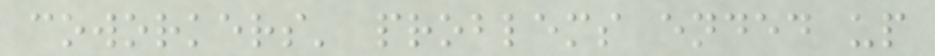coworkers' problems ended up
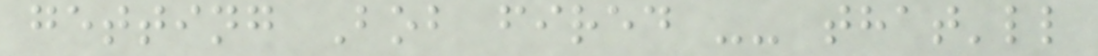getting Bob fired -- that'll
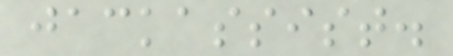jackassist.
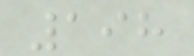198
